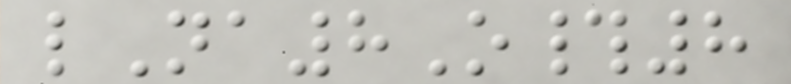lNa8O#8
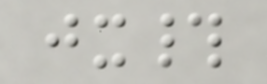jx#
